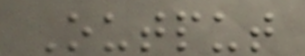Output
